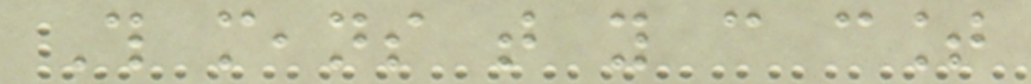This means that you can count
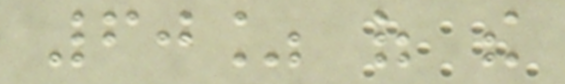60% of the
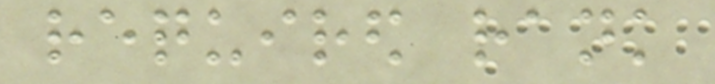required rank
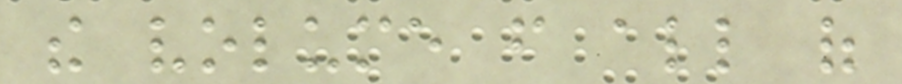the volume from all of
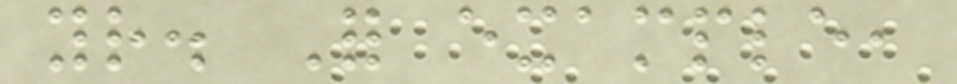your. For example,
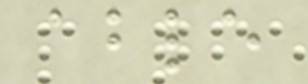able
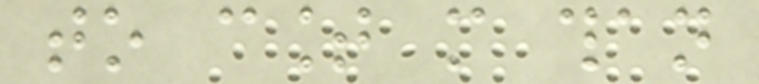to count more than
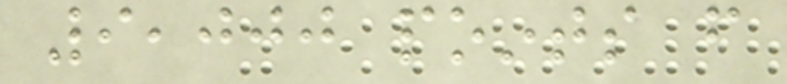9,000 points from
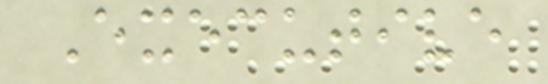Executive
